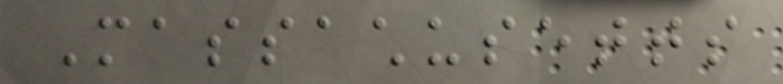Massachusetts
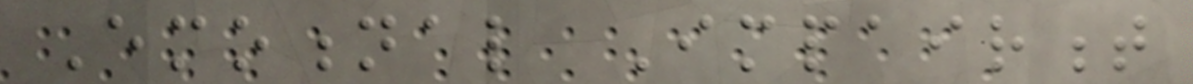Emotional Impairment
